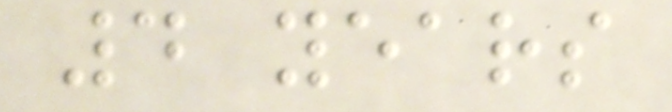4 years
